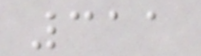311
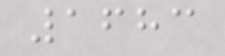1683
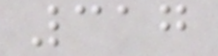317
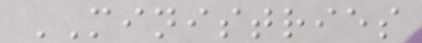MINISTRIES
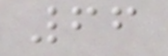66
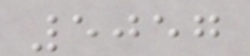5057
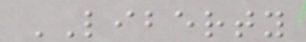LIBERTY
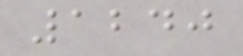1240
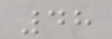48
